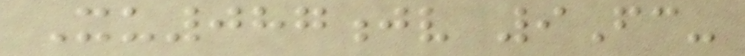Xu087jv 9Fc-
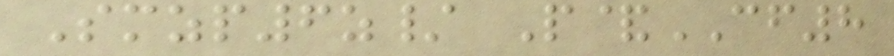Smzp6z/ P&CF8
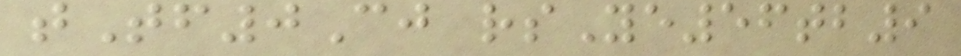tTf0Cj rsYe56tb9
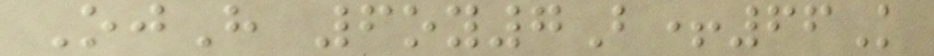OjH 6oy7B+66K
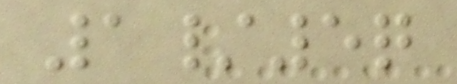1/5q
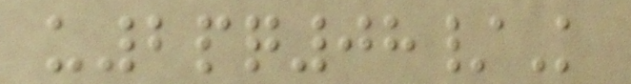u2pq08/K
